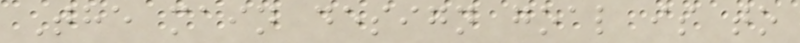The main design goal is to
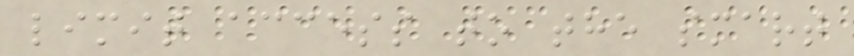limit access to the smart
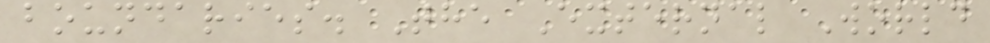boundaries. The External World
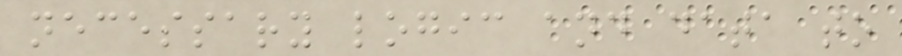necessary logic and data to
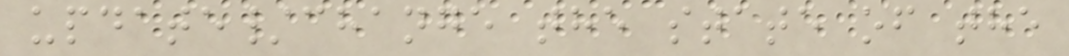update/change the state of the
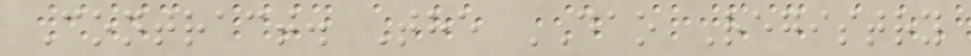Contract. The DAO Registry
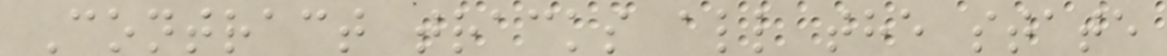Contract tracks all the state
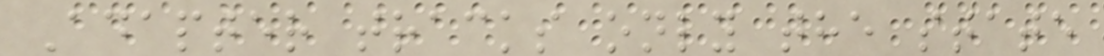Adapter tracks only the state
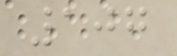107
